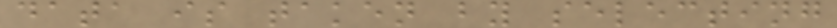data is taken by selecting
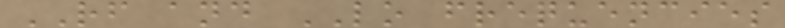RF and LO frequencies
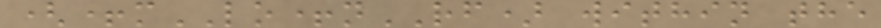(+mLO+nRF) within the
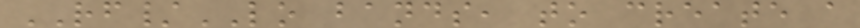RF/LO bands, to create a
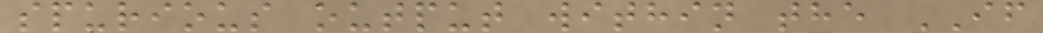spurious output within the IF
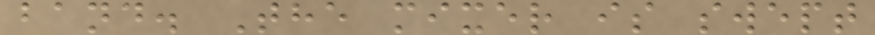band. The mixer is swept
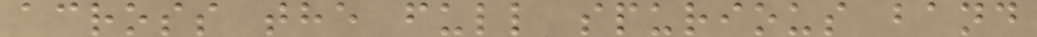across the full spurious band
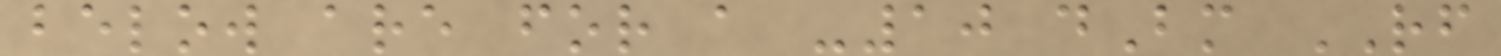below are for a -10 dBm RF
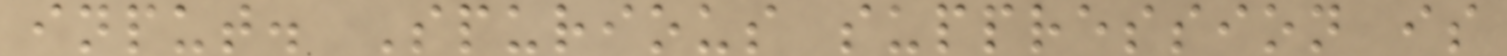input. Spurious suppression is
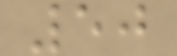50
